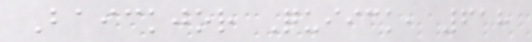Baickjor Quiick, 618
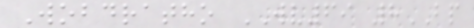Wobdratho WV69 8BP
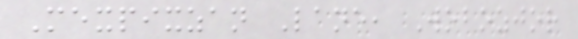Mexpixzan Lane, Wobozjor
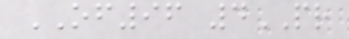OF96 4PR
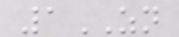1ZN
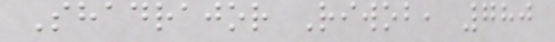Shadrajor Riwob, 780
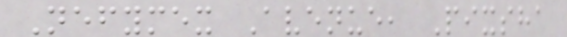Nefymex Avenue, Pixsha
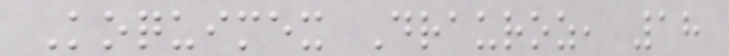Koquimex Drauroz, 18
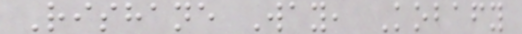Rishane Way, Kobafy
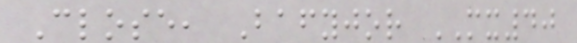Close, Bafyjor MX40
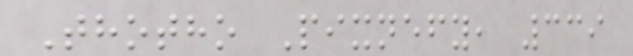Thotho Pixnefy, 339
